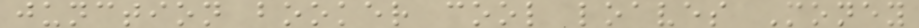junction booker cool loaves Money
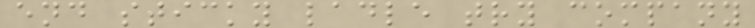end sticky ladle try company
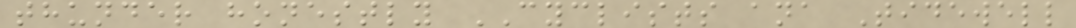thunder honestly CYCLISTS ana Tidewell
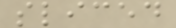sliced
